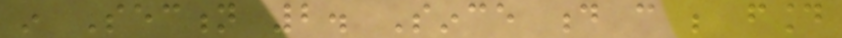in Section 2. Since d can be found
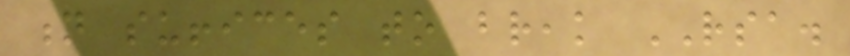n suffices to break RSA.
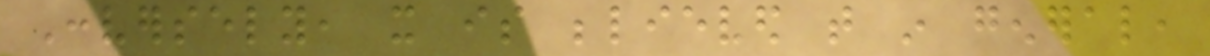Conversely, it is believed that in general,
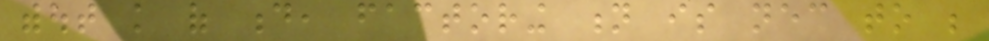without knowledge of d, factoring n is necessary to be
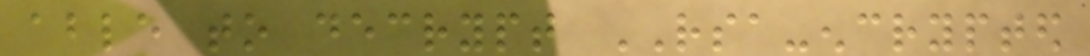able to decrypt RSA-encrypted
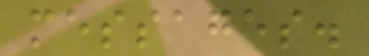messages.
